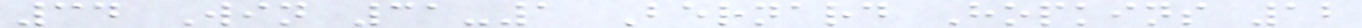34 Win 31-1 Bernard Hopkins 12
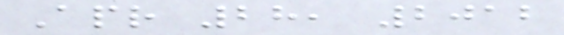Apr 28, 2012
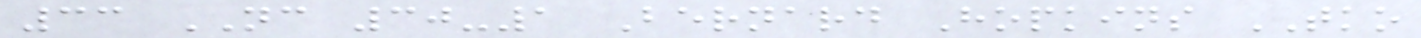33 NC 30-1 Bernard Hopkins TKO
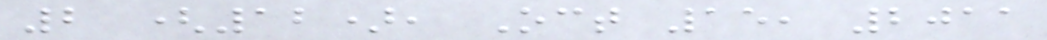2 (12), Oct 15, 2011
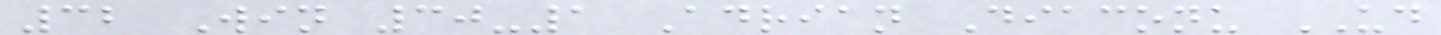32 Win 30-1 Adrian Diaconu UD
